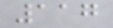117
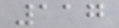117
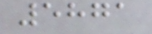5871
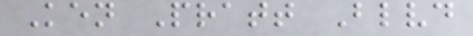Ken Pratt Blvd
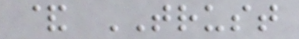& TRUST
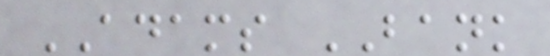ADAMS BANK
